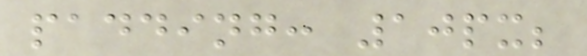padding: 10px;
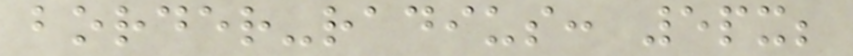border-radius: 5px;
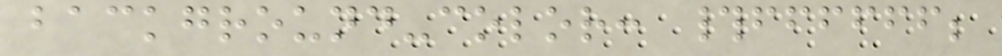background-color: #ffffff;
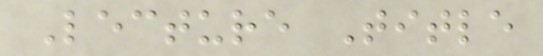Lecture Title
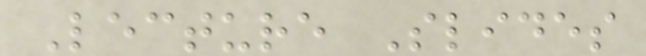Lecture Slides
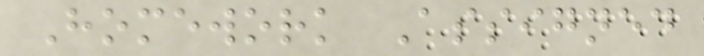Homework Assigned
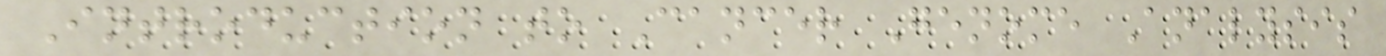Introduction to Cancer Genome Analysis
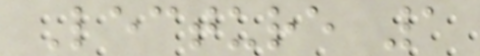Lecture 1
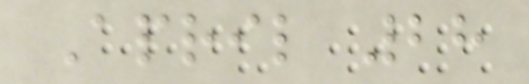April 28
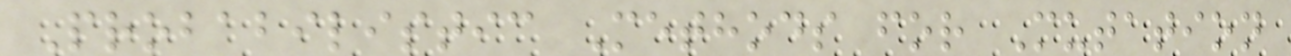Probabilistic Methods for Mutation
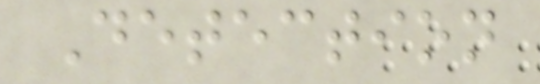Detection
